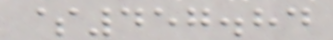$457.84
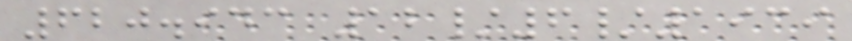620.943 12/6/1939
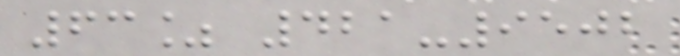63% 421-9502
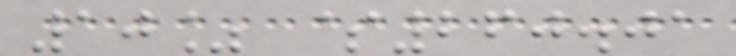10% $260.01
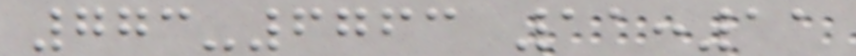773-6763 11:11
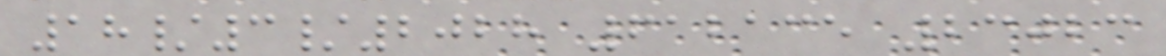18/3/2028 612135 23023
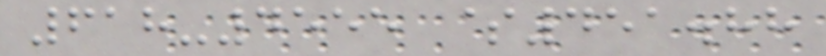618-4555 $451.88
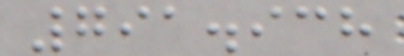791.938
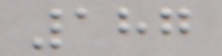187
